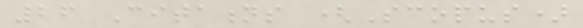26 Citations (Scopus)
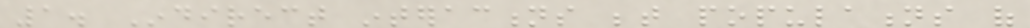1. Indirect interactions between populations of
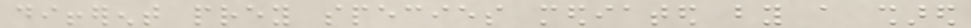different prey species mediated by a shared
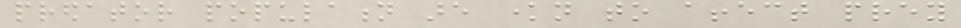predator population are known to affect prey
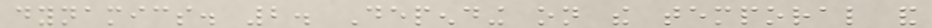dynamics. 2. Depending on the temporal and
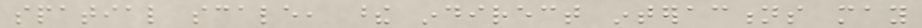spatial scale, these indirect interactions may
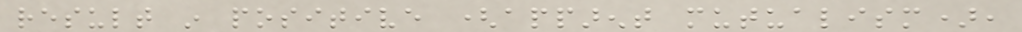result in positive (apparent mutualism),
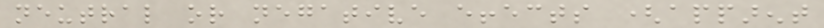neutral or negative effects (apparent
